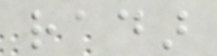radar
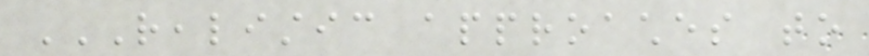REALISTIC APPROACHES TO
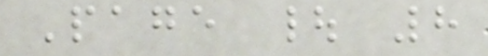Page | 8
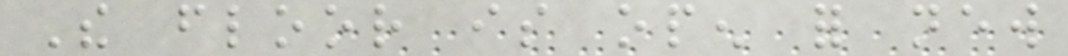The floor is open for new
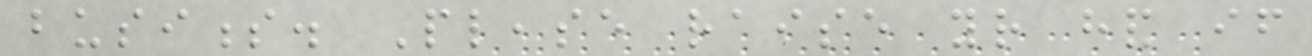business. Please raise your hand if
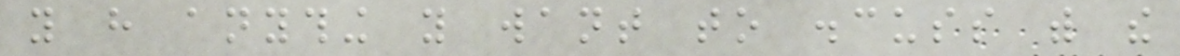you have anything you want to discuss with the
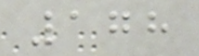178
